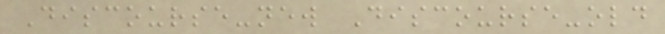Discourse-new Discourse-old
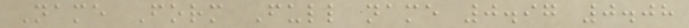Name Form Full name 0.97 0.08
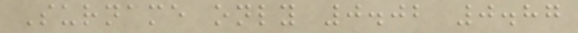Surname only 0.02 0.87
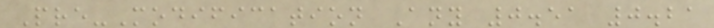Pre-Modification Any 0.51 0.21
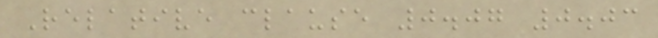Relative clause 0.07 0.03
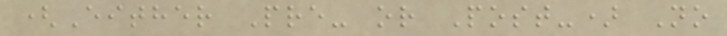(Either Pre- or Post-) No
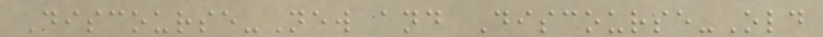Discourse-New and Discourse-Old
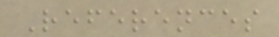References
